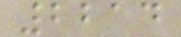2214
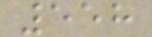558
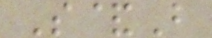S&B
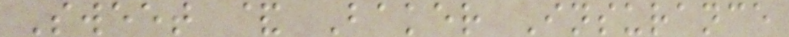Sweet & Baker Insurance
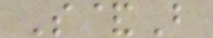S&B
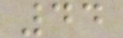44
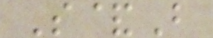S&B
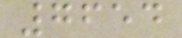7654
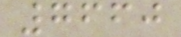7660
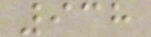938
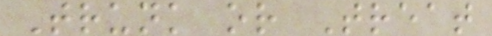Trunk or Treat
